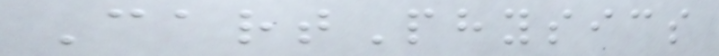CartPhysics
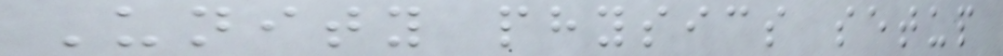Unity physics setup
